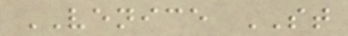VENICE ST
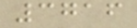3716
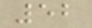52
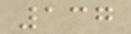137
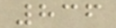836
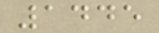1445
